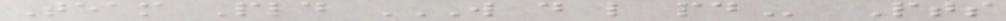Team Pld W D L PD Pts
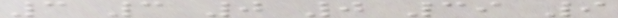3 3 0 0 39 9
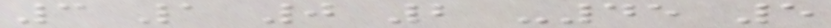3 1 0 2 -45 5
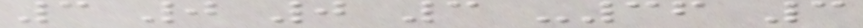3 0 0 3 -36 3
